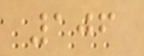106
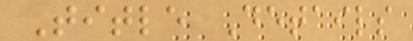Title Details
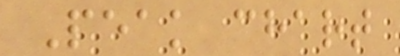Peak chart
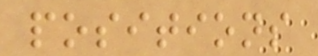positions
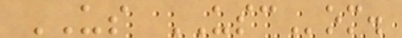US USCom.
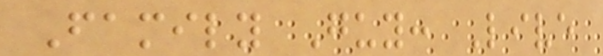Family Guy: Live
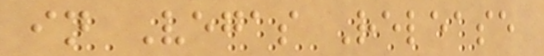in Vegas Release
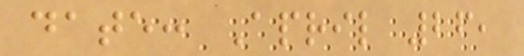date: April 26,
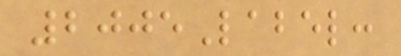2005Label:
